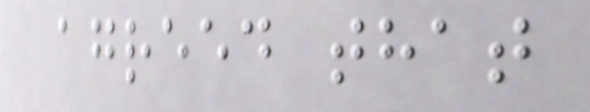agreed that
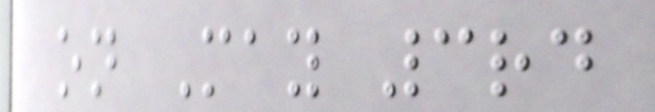on May 3rd
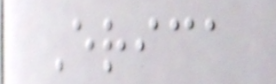Erica
